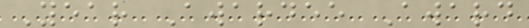Year Awardee Award
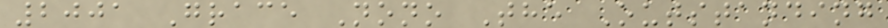2001 Grace Nono The Outstanding
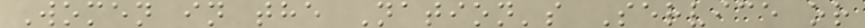Women in the Nation's Service or
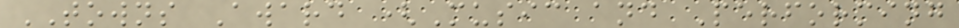TOWNS Award (Music and Performing
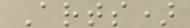Arts)
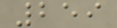259
